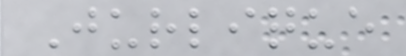Jurlique
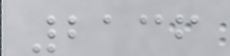2136
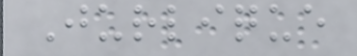Jurlique
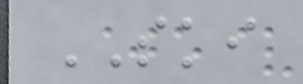SKI
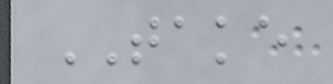TAKE
